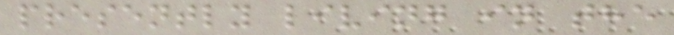presently living in the
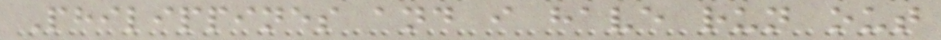Philippines and i have run out
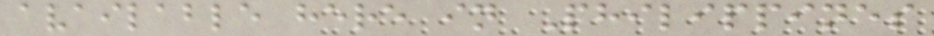available here in Philippines
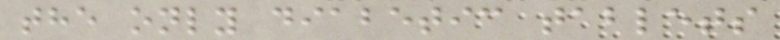the only diabetic tablets
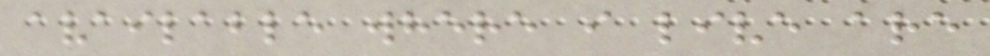available where i live are
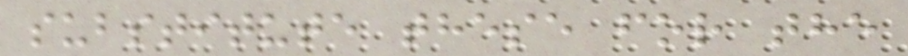substitute these for the
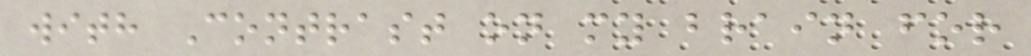with Contrast on my brain for
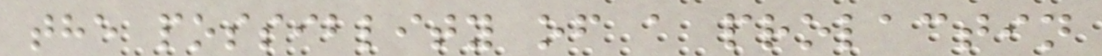the possiblity of a prolactin
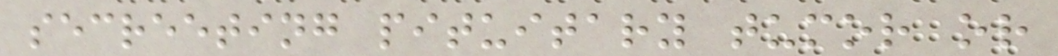secreeting pituitary tumor or
